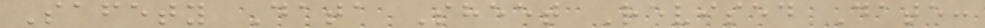Safety Data Sheet Revised Date:
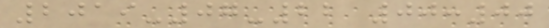2019-07-22 00:00
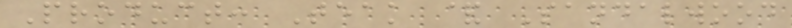Product: Teak & Sandalwood
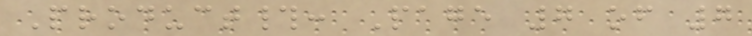Product#: Page 7 of 7
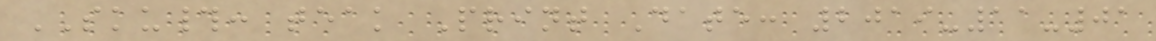SKU#: teak Print Date: 2019-11-01
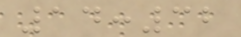14:32
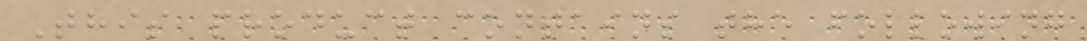This product contains the following
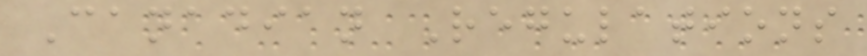Canadian Regulations
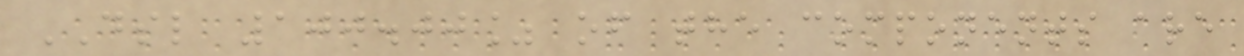DSL 100.00% of the components are
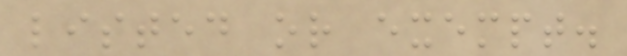listed or exempt.
